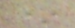*
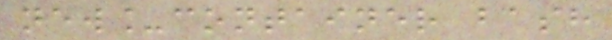new_container bash
